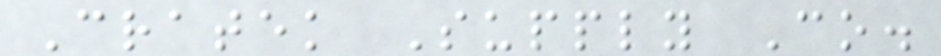Cratek Supply Co.
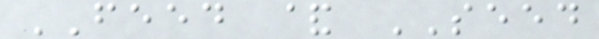FEED & SEED
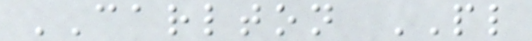CARLTON PL
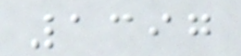1397
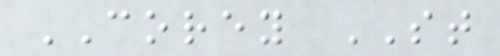COREY ST
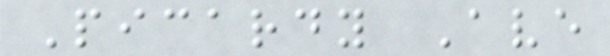Picardy Ave
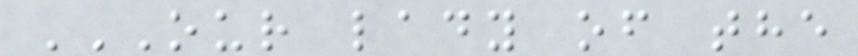OUR LADY OF THE
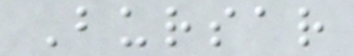Bursar
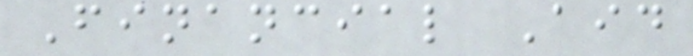Financial Aid
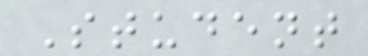Student
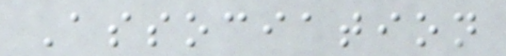Association
